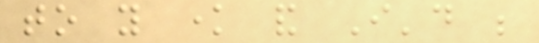to you know and I'd be
